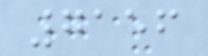7156
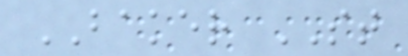BAKER ST
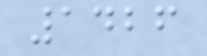1426
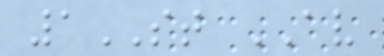1ST AV
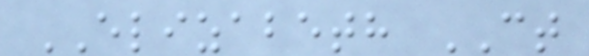ELIZABETH CT
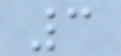3
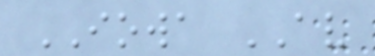IOWA AV
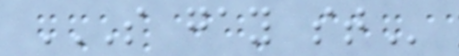S GAY ST
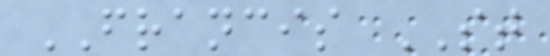FRANCIS ST
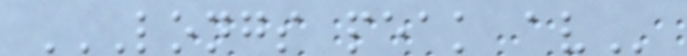LONGS PEAK AV
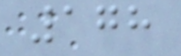178
